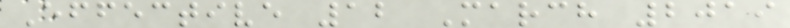Effective 12 March 2019
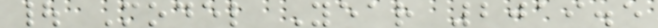| Model Year 2019.5
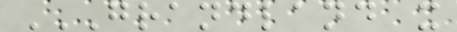GRANDLAND X
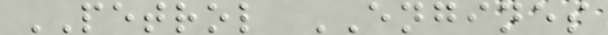PETROL ENGINES
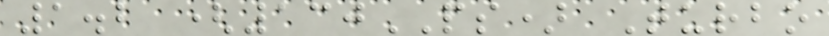1.2 (130PS) Turbo
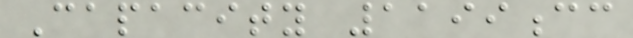Capacity 1199cc
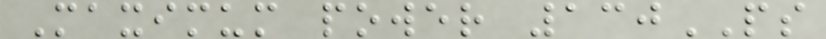Maximum power 130PS
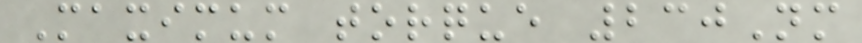Maximum torque 230Nm
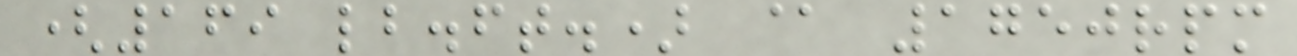(169 lb.ft.) @ 1750rpm
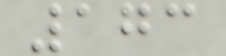173
